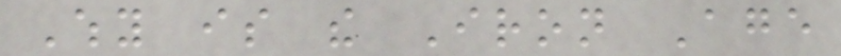Why is the Iron Age
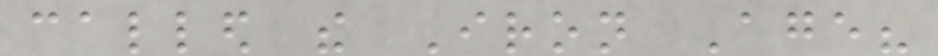called the Iron Age?
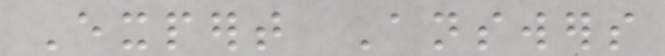Expert Answers
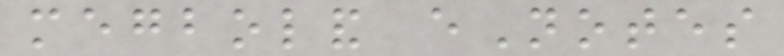megboland eNotes
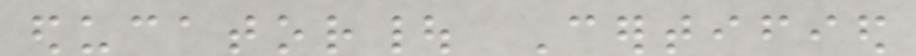educator| Certified
